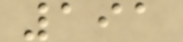191
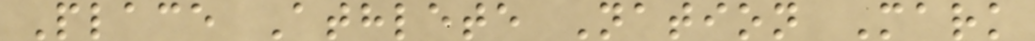Place Athlete Nation Mark
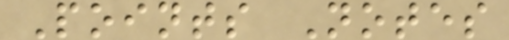Points Notes
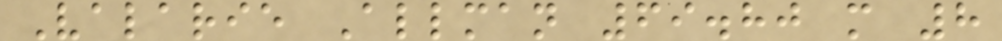Valarie Allman 69.80 m 8
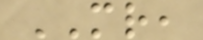MR,
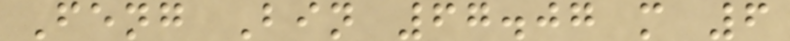Feng Bin 67.07 m 6
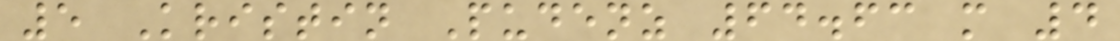5 Kristin Pudenz 64.63 m 4
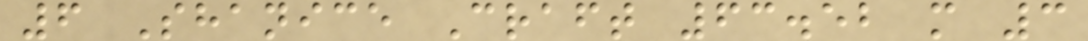6 Shanice Craft 63.52 m 3
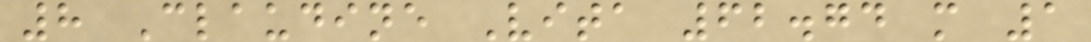8 Claudine Vita 62.74 m 1
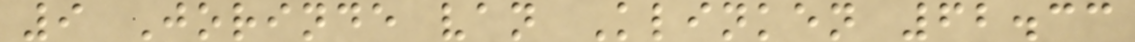9 Jorinde van Klinken 62.33
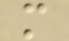m
